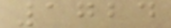1724
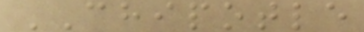CHIPOTLE
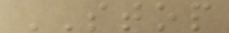STOP
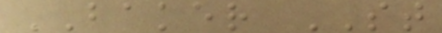BAKER ST
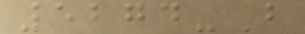5274-B
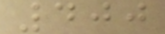400
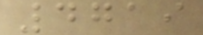4719
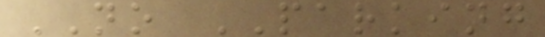NO PARKING
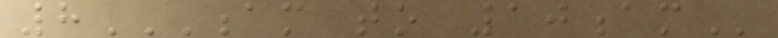8AM TO 10AM
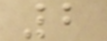2
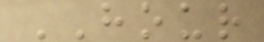HOUR
